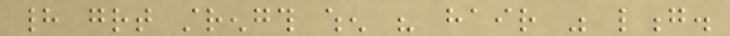had great strength when his hair was long.
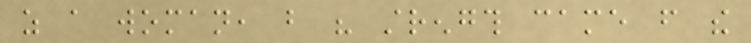as a woman, but his strength came from the
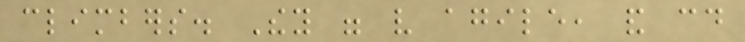climbers. They were very agile, and could
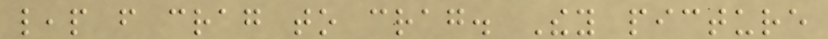leap from crag to crag. They picture
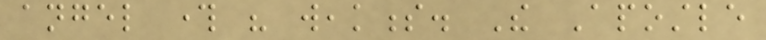angel through his weakness. The Apostle
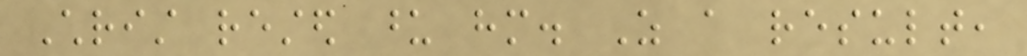Christ rested upon him. As a result,
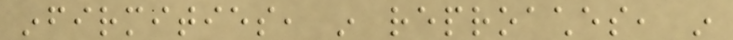infirmities, in reproaches, in
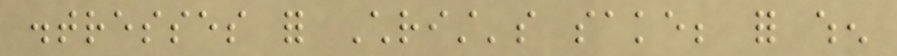distresses for Christ's sake; for when
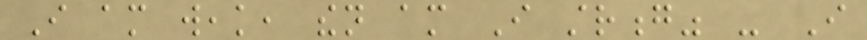I am weak, then am I strong" - I
